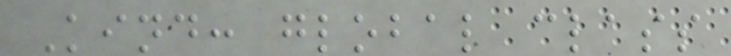Kind: global class
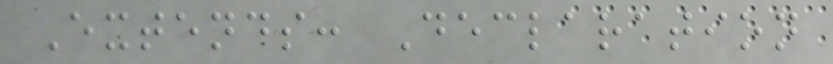Extends: Declaration
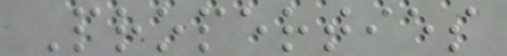Properties
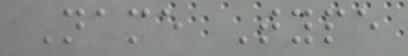Name Type
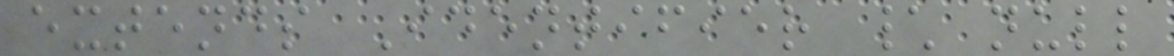extends Identifier \ null
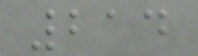214
